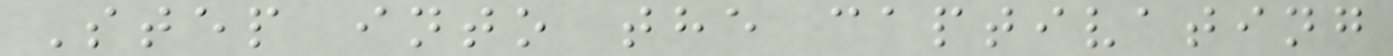Step into the captivating
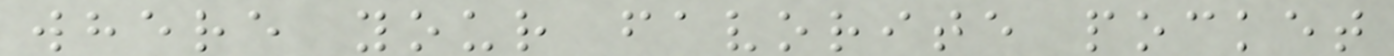where your favorite pocket
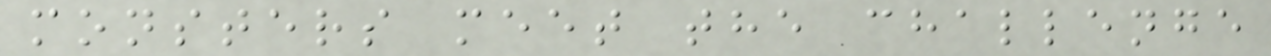monsters meet the challenge
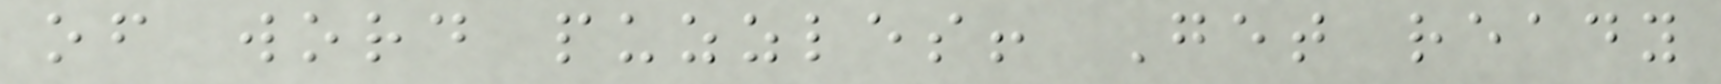of word puzzles! Get ready
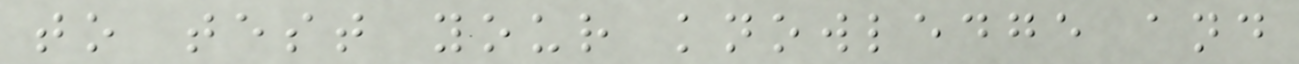to test your knowledge and
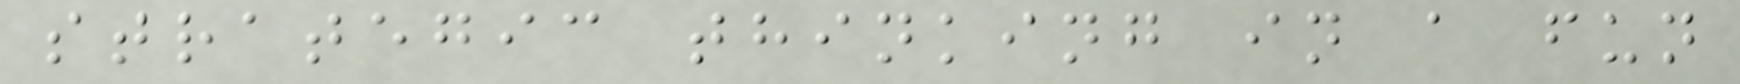strategic thinking in a fun
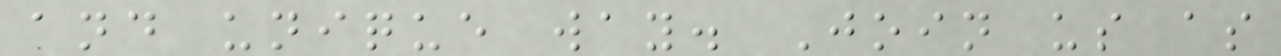and unique way. Join us as
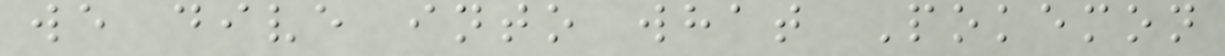we dive into what Pokemon
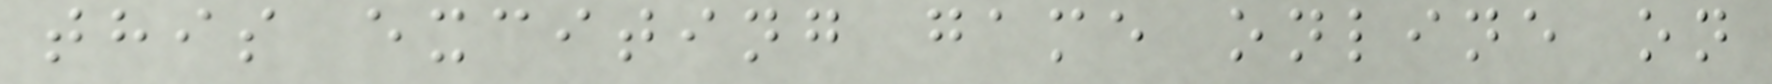this exciting game online on
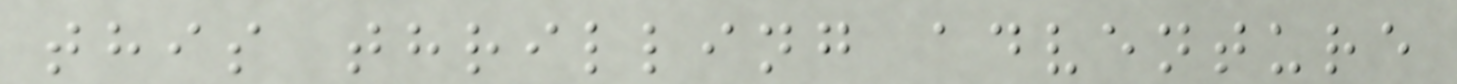this thrilling adventure
